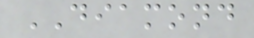DIAMOND
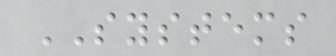SYSTEMS
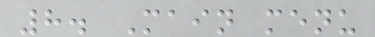8. Main menu
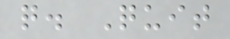q. Quit
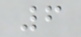6
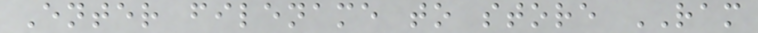Enter filename to store RAM
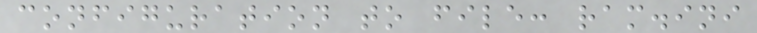configuration to file: ram.ini
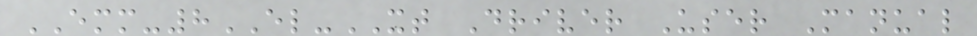EMM-8EL-XT Driver User Manual
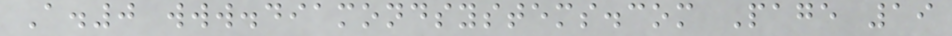A.0 www.diamondsystems.com Page 19
